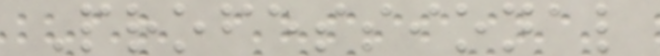Professional
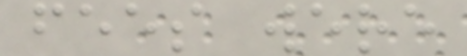fees were
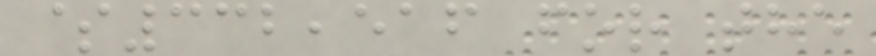$332,516 for the
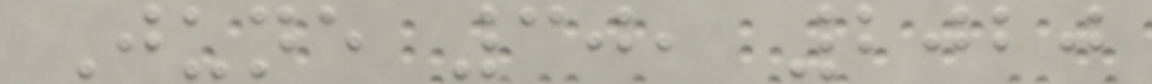June 30, 2020
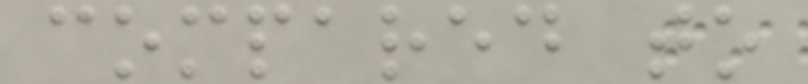compared to
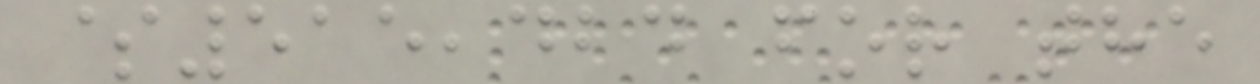$515,424 for the
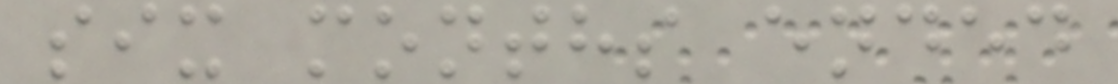six months ended
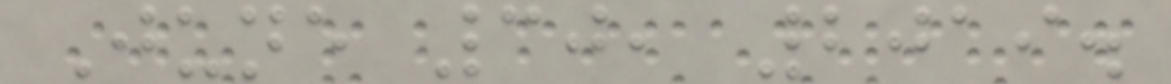June 30, 2019.
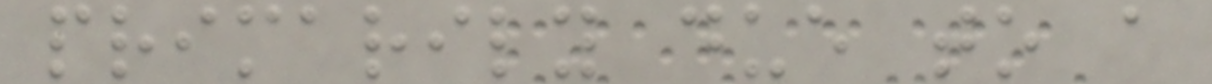primarily due to a
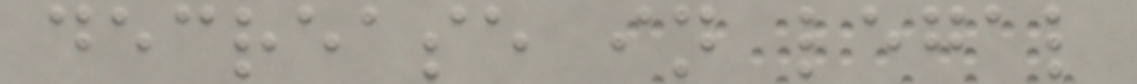decrease in legal
